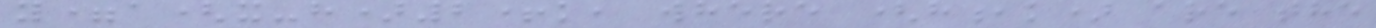y=a(x-h)2+k, where (h,k) are the
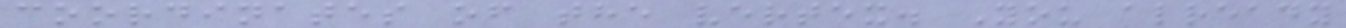coordinates of the vertex. You already
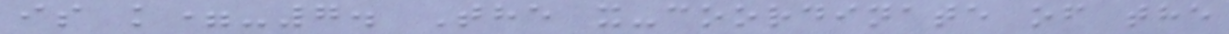is k=-7. The x-coordinate of the
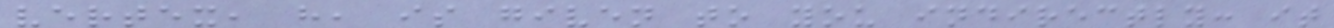vertex, h, is given to you indirectly: it
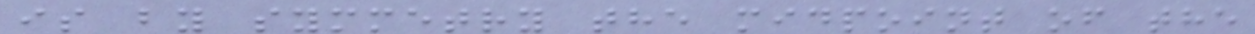is by symmetry the midpoint of the
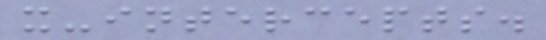x-intercepts.
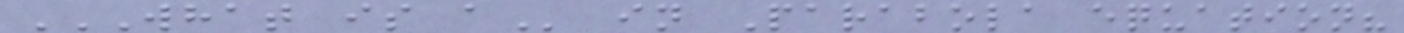WHAT IS A in Parabola equation?
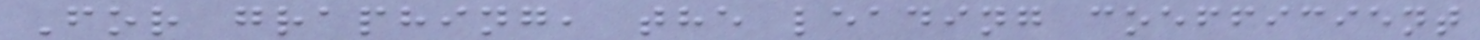For graphing, the leading coefficient
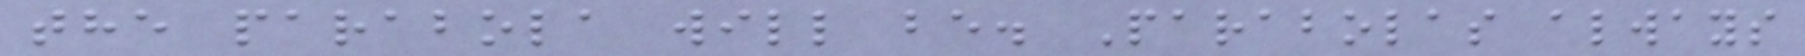the parabola will be. Parabolas always
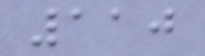110
